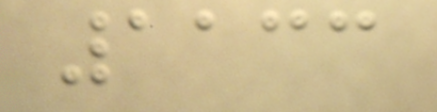1133
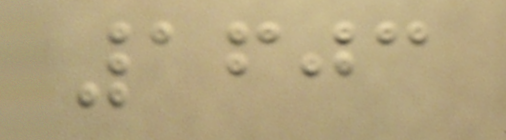1603
